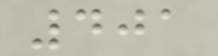401
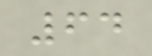64
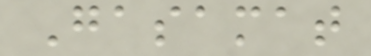Gasamat
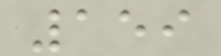159
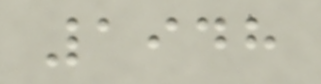1948
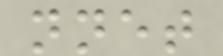nnet
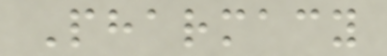Pharmacy
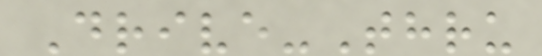Drive-Thru
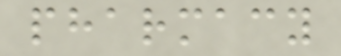pharmacy
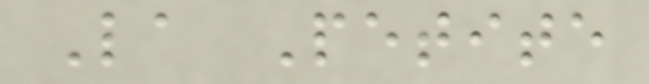La Petite
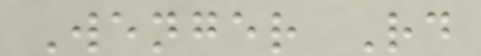Wenger Rd
